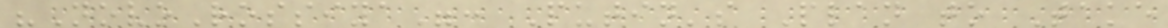"NovoRossiya": Putin's Plan to Take
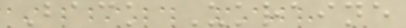Back Ukraine
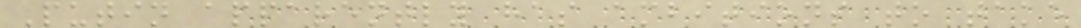Putin apparently has ambitions to take
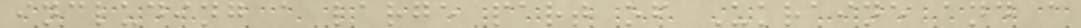including a large part of Ukraine and a
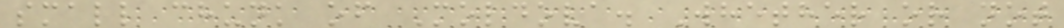small chunk of Moldova. Whether or not
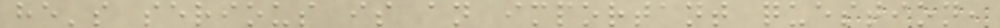he's serious is an important question,
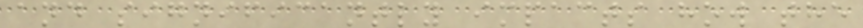and significantly impacts how the
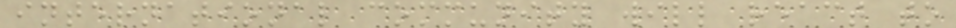international community will react to
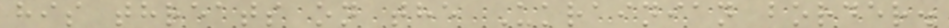his threats on the Ukrainian border.
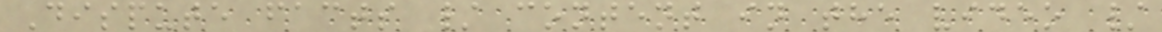Dispute facts / content in the video /
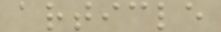article
